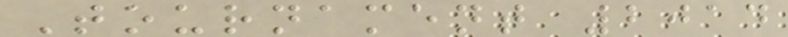Tournament 2014
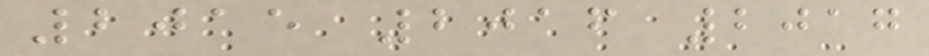2015 2016 2017
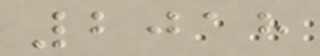2018
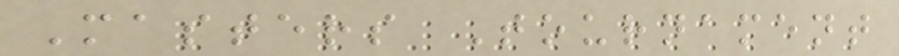Masters Tournament
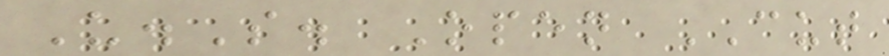U.S. Open CUT
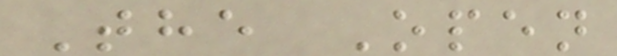The Open
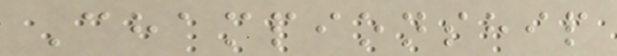Championship
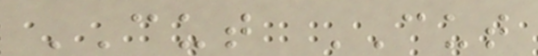CUT CUT
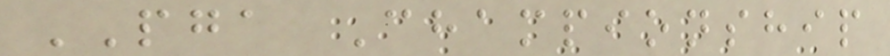PGA Championship
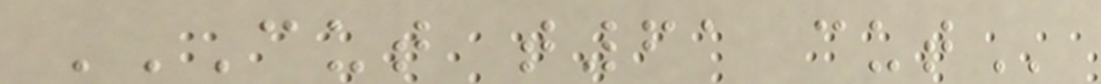CUT T61 CUT
